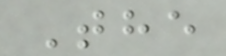The
